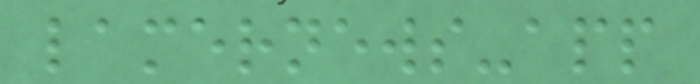lamernews-app
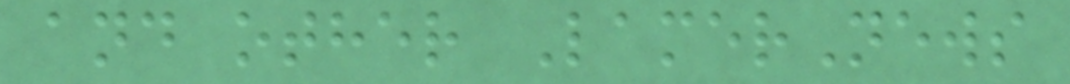and other LamerNews
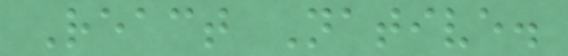React Native.
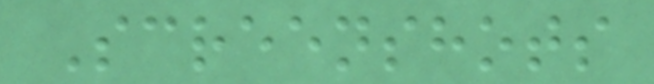Screenshots
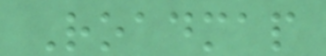Roadmap
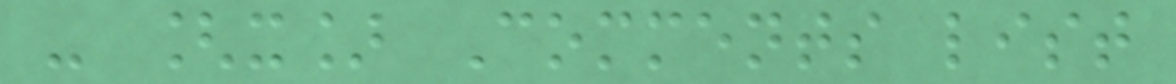- [x] Comments list
